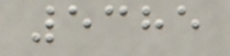5385
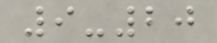9-20
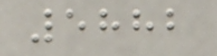5882
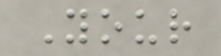Your
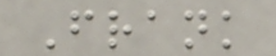Frank
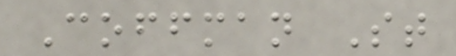Coffman St
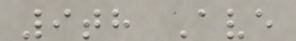9th Ave
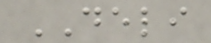DELI
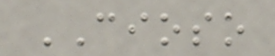CIOSO
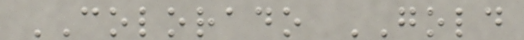COLORADO GOLD
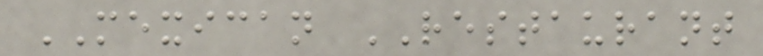MEXICAN RESTAURANT
